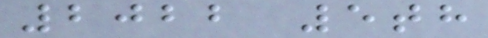2022 5th
